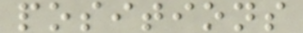positions
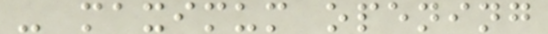- maximum opening
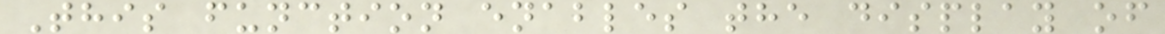This function enables the display of
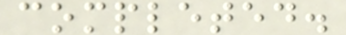completed.
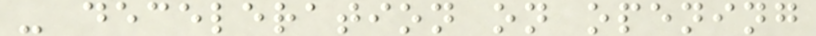- deceleration on opening
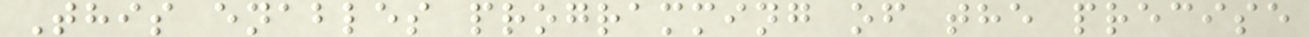This enables programming of the precise
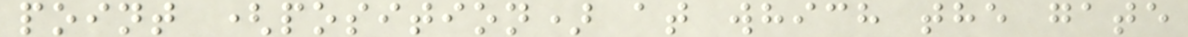point (position) at which the gate
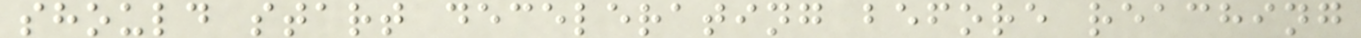should start decelerating before reaching
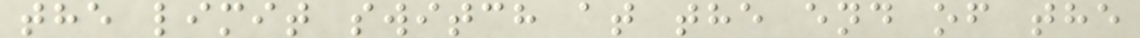the limit switch at the end of the
